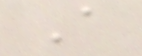A
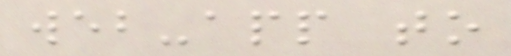web-app to
